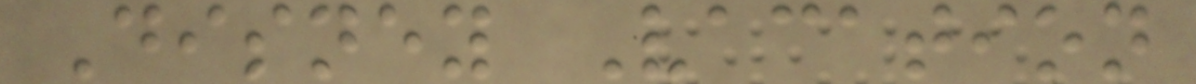Disney Vacation
